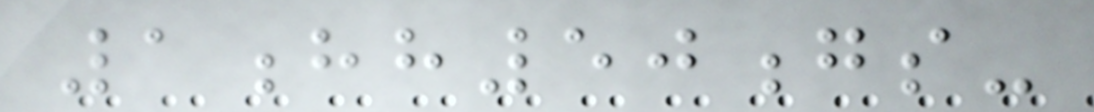1hh50gs-
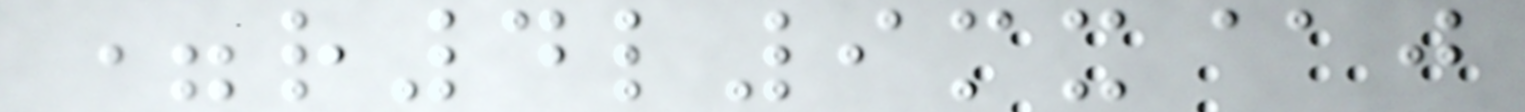=r4l9mx@j
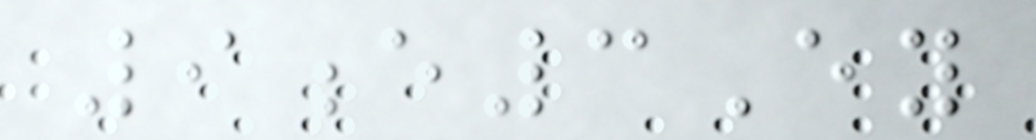9e3Ey
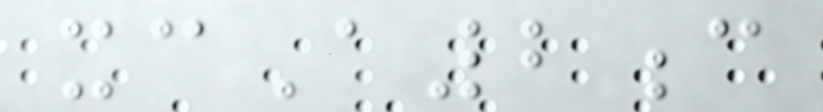xcA2c
